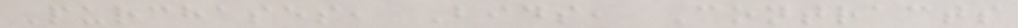Purchases, Bids, Contracts
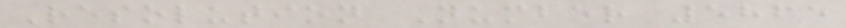Resolution Number 5865
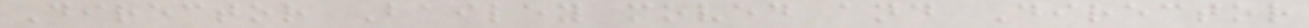Director Bailey moved and Director
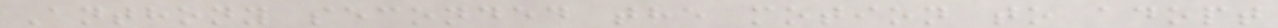Anthony seconded the motion to adopt
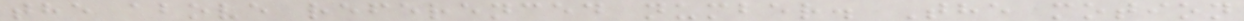the above referenced number. The motion
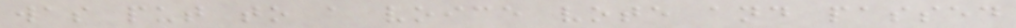was put to a voice vote and passed
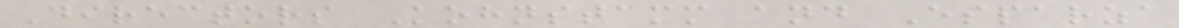Directors Kohnstamm and Esparza
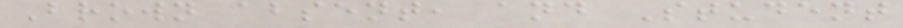Brown absent, and Student
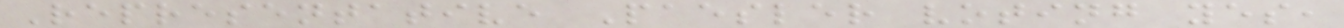Representative Paesler voting yes,
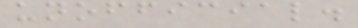unofficial.
